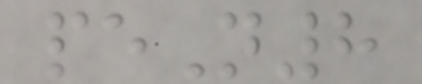peN8
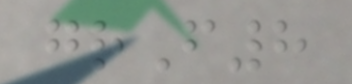grF8
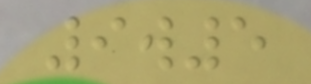9w5
